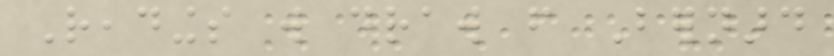Readings will draw from Bernard
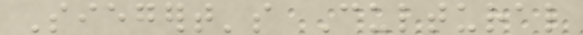Siegert's Cultural
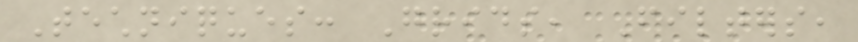Techniques: Grids, Filters,
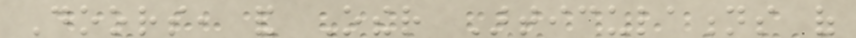Doors, and Other Articulations of
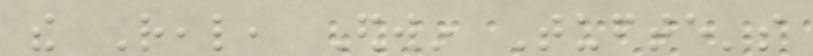the Real, Edwin Tufte's
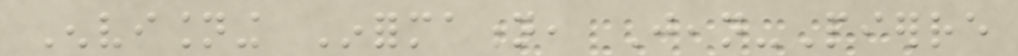Envisioning Information, Jean-Pierre
